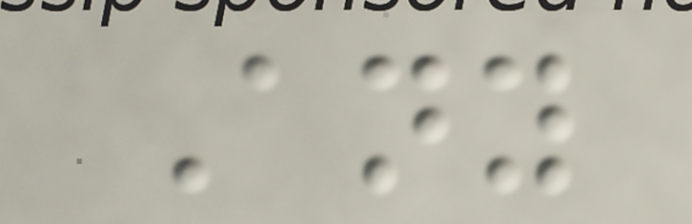Any
